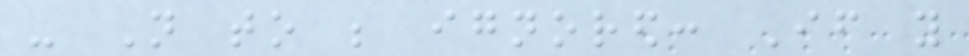- Not to be ignored: If you
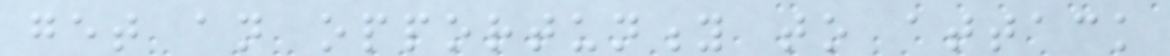get an opportunity to attack
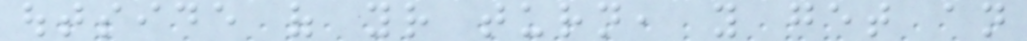outside of your turn, you get an
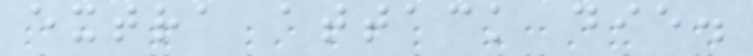extra attack die.
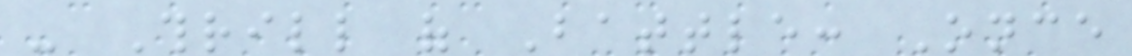- Thrill of Battle: Once
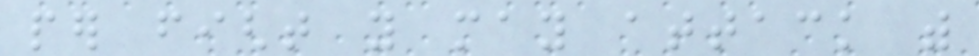per fight you may attack with
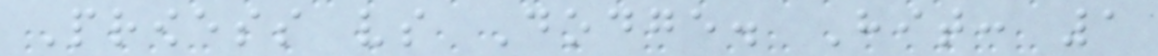Prowess vs Dodge. Hit: 1
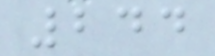244
